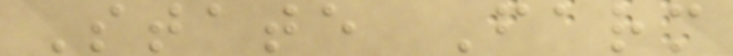State Farm
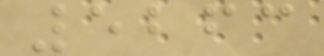5263
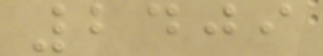2409
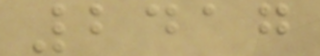2417
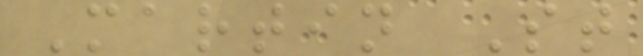Martin St
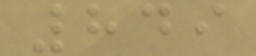849
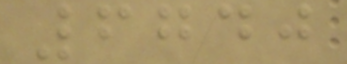6740
